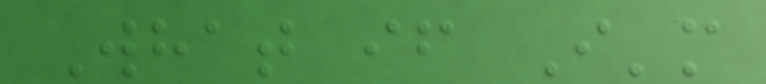What if I'm
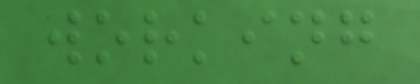working
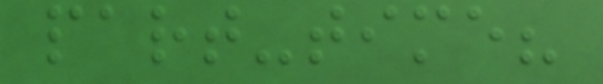part-time?
